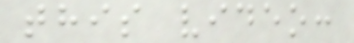this video:
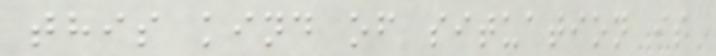this kind of situation is
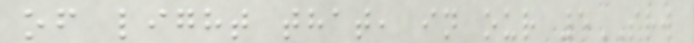of light that, in our 5SRW
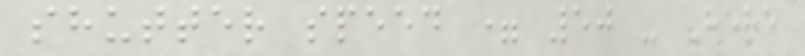shutter speed = 50 - Here
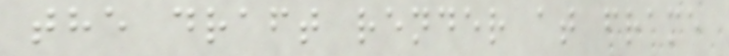the draft render at frame
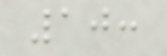10:
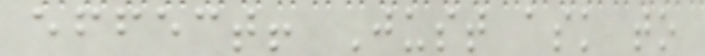effect! Just ask to
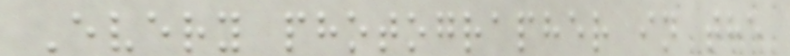Every photographer in the
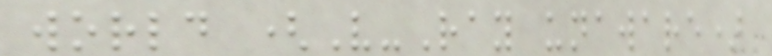world (V-Ray unaware)
